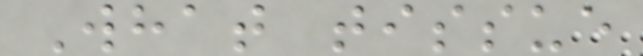What tissue
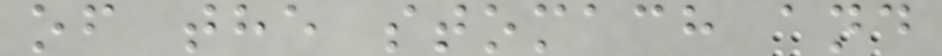of the stomach and
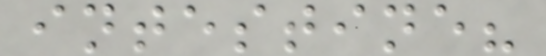intestine?
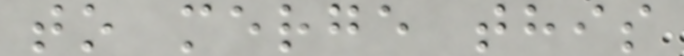to merge this
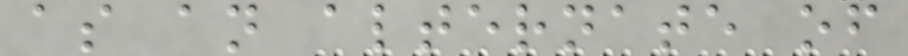as an alternate of
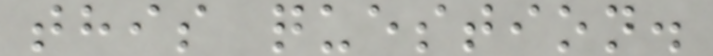this question.
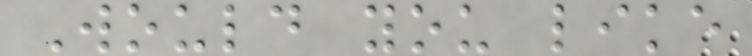Would you like
